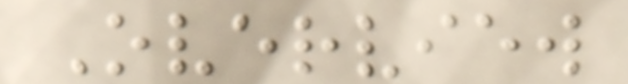Overview
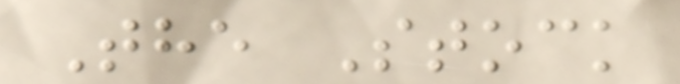The Stock
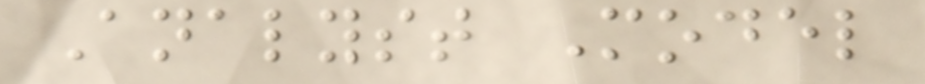Analyst Model
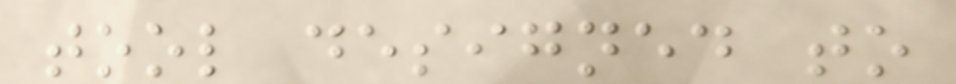tool designed to
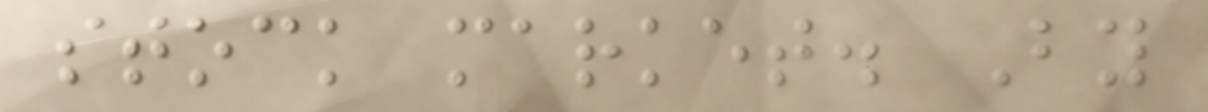stock market. By
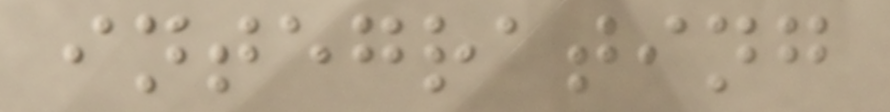integrating
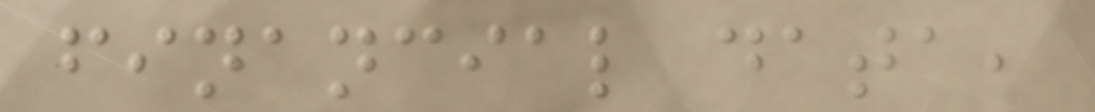financial data,
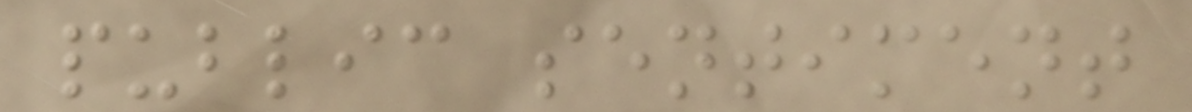public sentiment
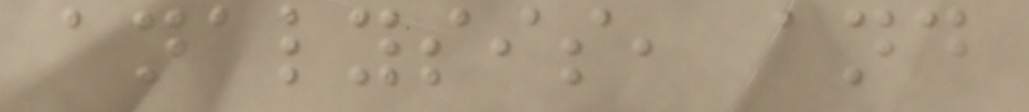analysis, and
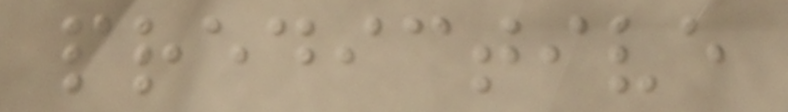predictive
